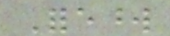Foreword
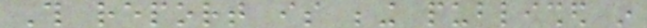This report is being published in
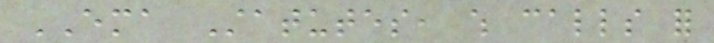EMA Statutes, which calls for
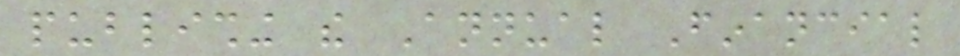publishing the Annual Financial
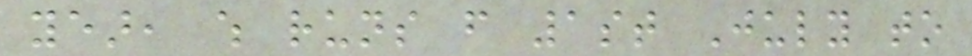year, which runs from 1st July to
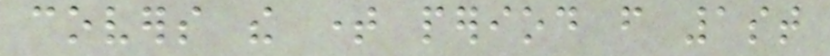covers the time period from 1st
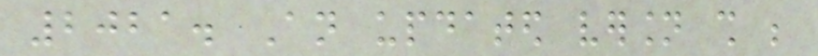2021. An updated version shall be
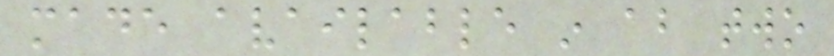made available in about two
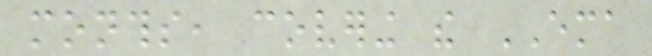months, covering the EMA
